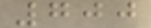700
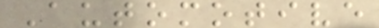Automotive
